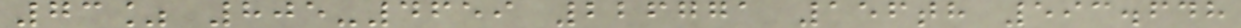73% 805-4659 226771 156th 593.648
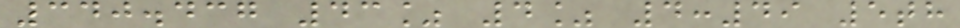340.437 43% 4% 4:49 5th
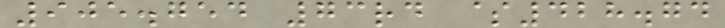905.754 73rd $428.74
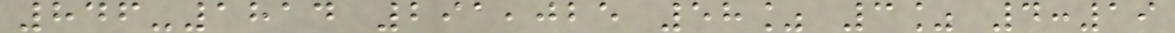846-1814 291,025 58% 3% 4:19
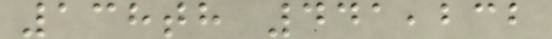138th 441,232
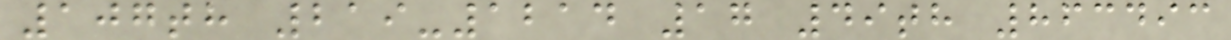107th 219-1214 17 49th 863493
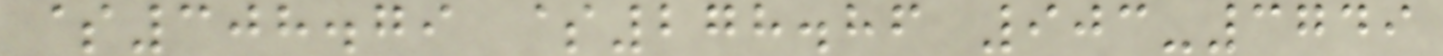$308.79 $278.86 903-3749
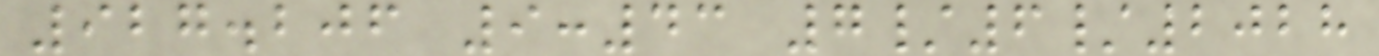927.206 9:43 7/6/2028
